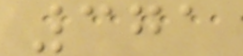371
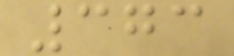373
